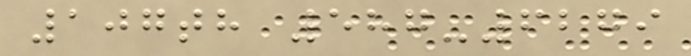107th 587-6279
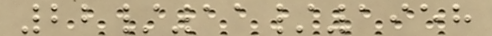22/11/1958
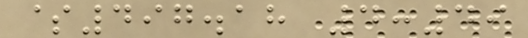$497.18 4:49
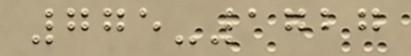775-1727
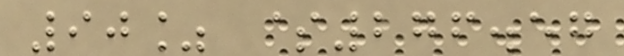90% $276.57
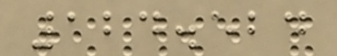124.524
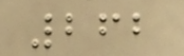262
